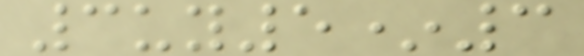3uy5*3
